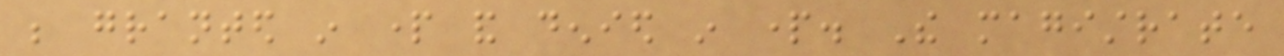be granted in part and denied in part. The magistrate
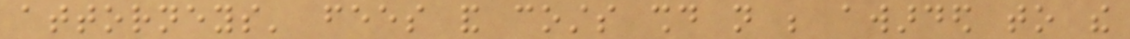attorneys' fees and costs should not be awarded to the
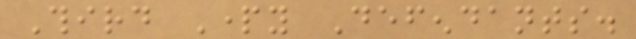Third Party Defendants.
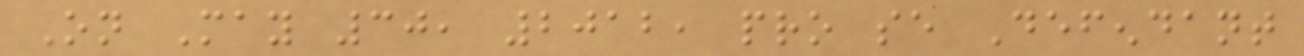On May 30, 2012, pro se Defendant
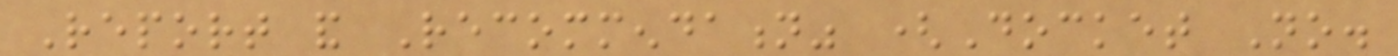Report and Recommendation" (Docket No.
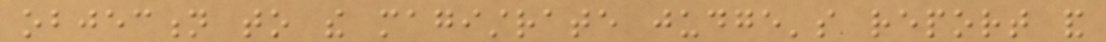objection to the magistrate judge's report and
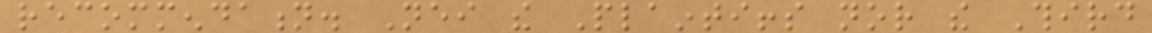recommendation. Neither the Plaintiffs nor the Third
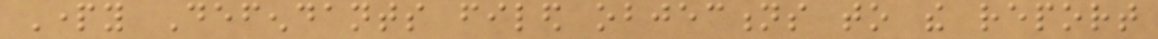Party Defendants filed objections to the report
